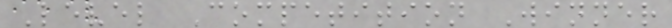Level Competition Winner
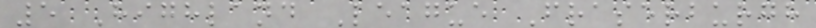5 Highland League Fraserburgh
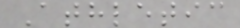Athletic
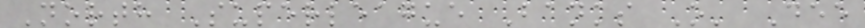North Superleague Banks O' Dee
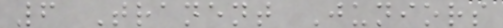6 Tranent Juniors
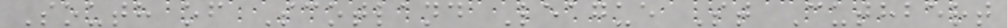South of Scotland League St Cuthbert
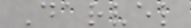Darvel
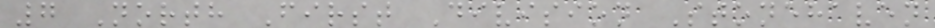7 North First Division Stonehaven
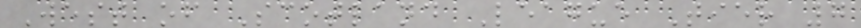West of Scotland League Tier 7
